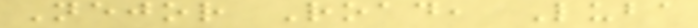Nejor Road, Luba
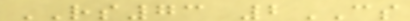RS73 2CS
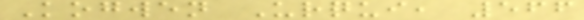Kogwen Urqui, 566
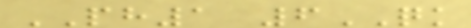PH1 6QK
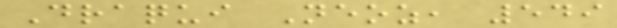Draqui Neoz, 549
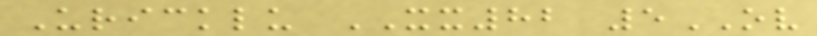Uricklu XX82 5OV
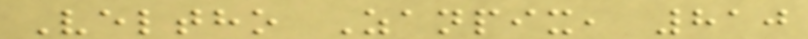Veltho Zanpix, 810
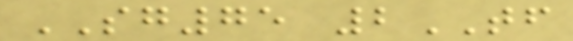SG75 2TF
